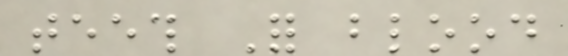teeth For blood
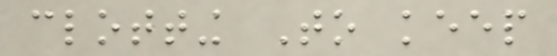clotting To keep
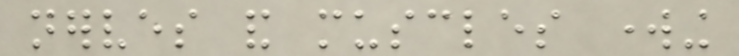nerves and muscles working
